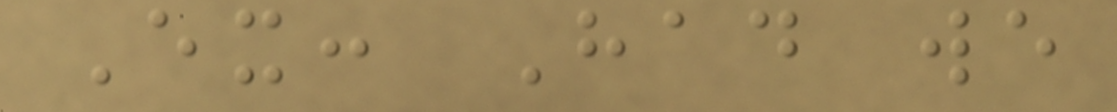Ex: Had we
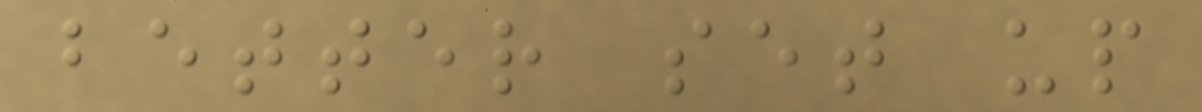better set up
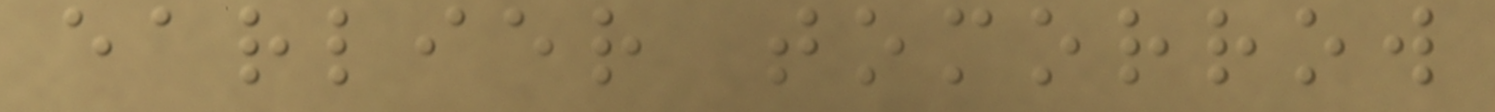earlier tomorrow
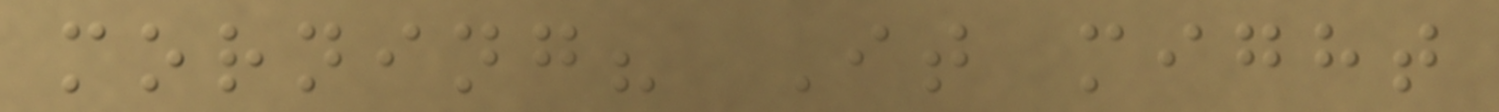morning? It might
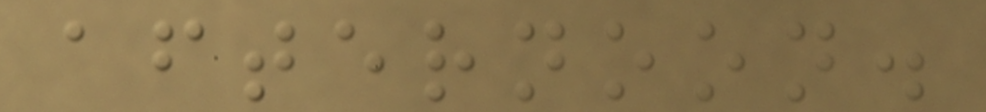afternoon.
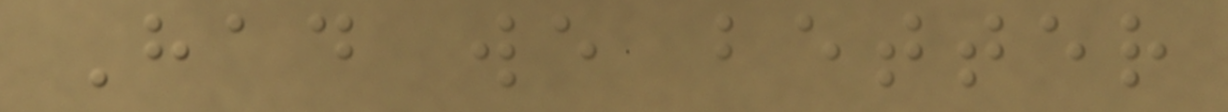Had we better
